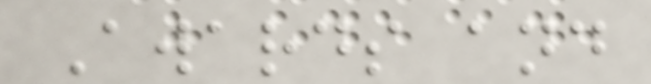Awards and
